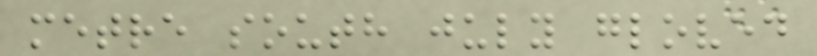metre south july gloved
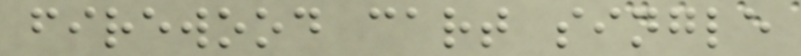firewood cart single
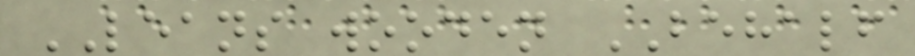LEANS wooden BEHALF
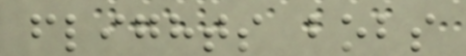flights bobs
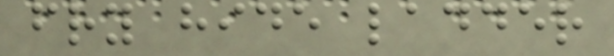fry hide ladder
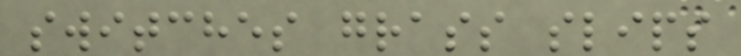switches grass slips
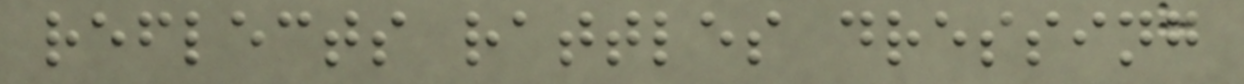reflects rattles dressing
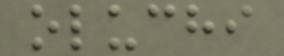oluchi
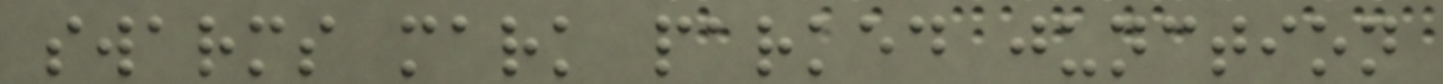swarms mark parked junction
